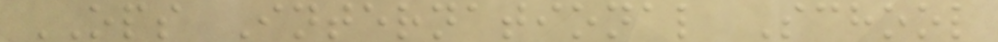OPS International School
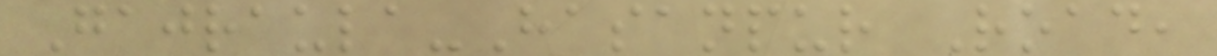Gajraula-Hasanpur Road,
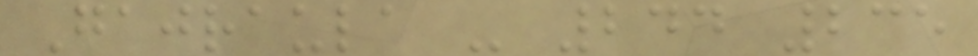Gajraula - 244 235
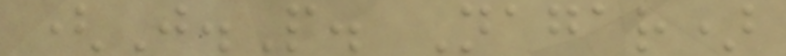(J.P. Nagar)
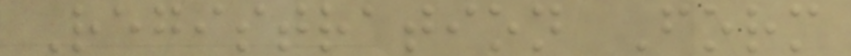Registration Form
